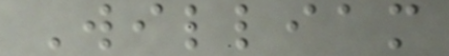William
